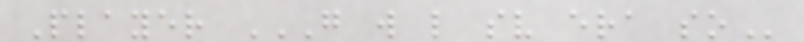Player G W L SV ERA SO
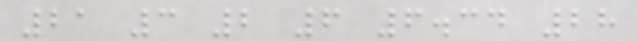21 3 2 6 6.34 28
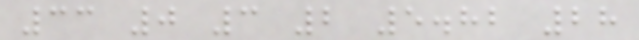33 0 3 2 5.82 28
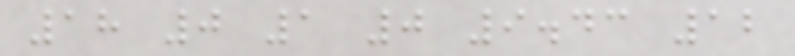18 0 1 0 9.43 12
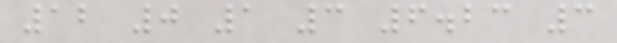12 0 1 3 6.23 3
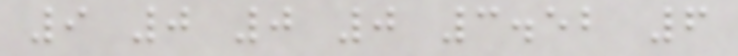9 0 0 0 3.52 6
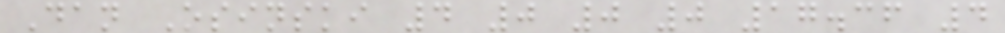Dan Osinski 4 0 0 0 17.36 4
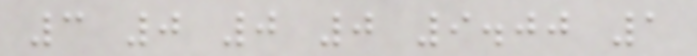3 0 0 0 9.00 1
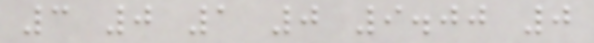3 0 1 0 9.00 0
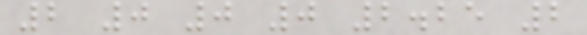2 0 0 0 2.25 2
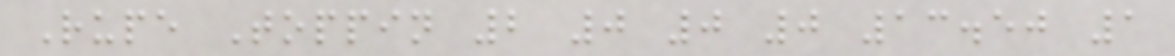Rupe Toppin 2 0 0 0 13.50 1
